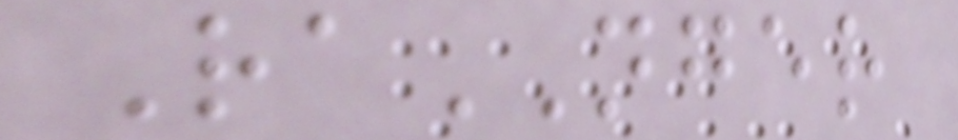RaNGER
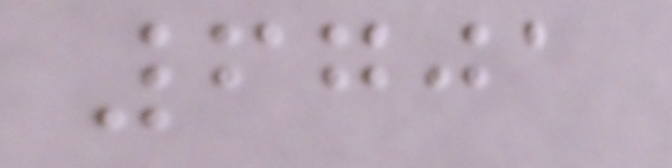6701
